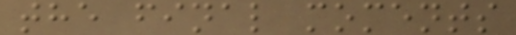the final moments
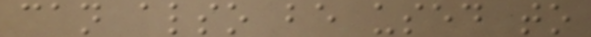can also be used to
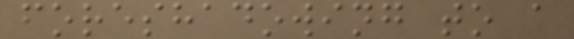foreshadowing to a
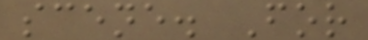scene. For
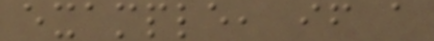example, if a
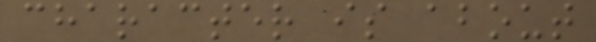character is about
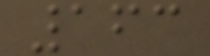163
